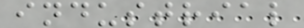industrial
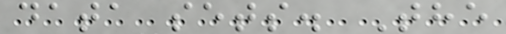data sets. The
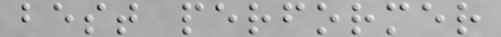best performer
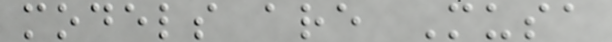models are Musa
